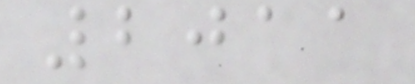2011
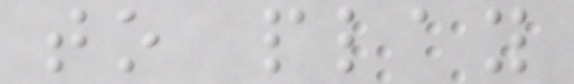to play
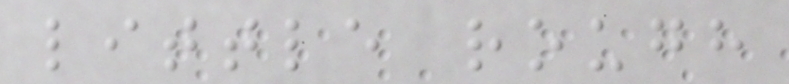little rough
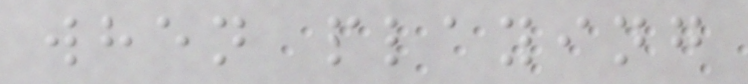when playing
